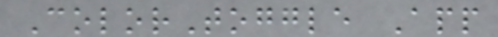ColorToggle App
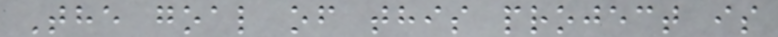The goal of this project is
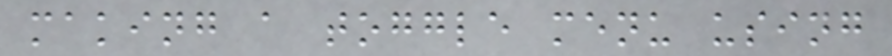making a toggle menu using
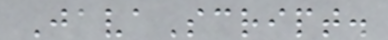JavaScript.
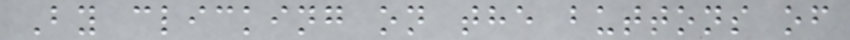By clicking on the buttons of
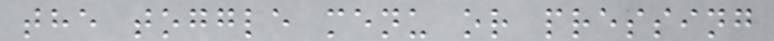the toggle menu or pressing
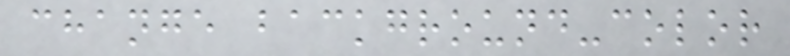change background-color
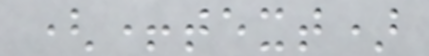(+text)
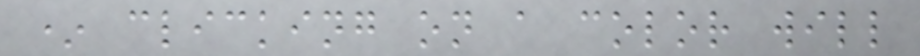* clicking on a color will
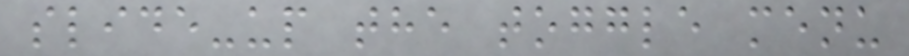slide-up the toggle menu
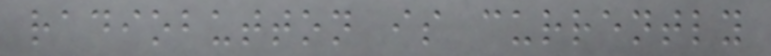radiobutton is currently
